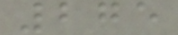275
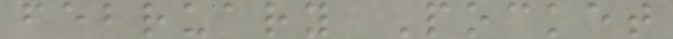february Pocket
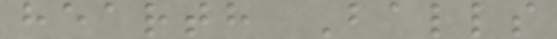hearth Balls
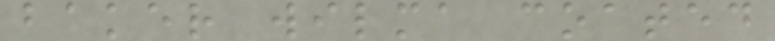baker wilma coated
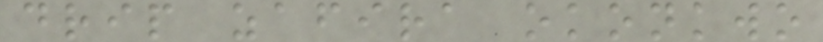drip zafira okonkwo
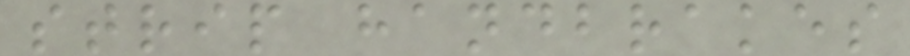strip handbrakes
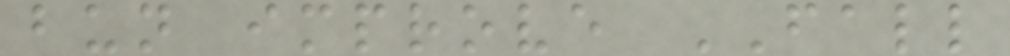bun improve FALL
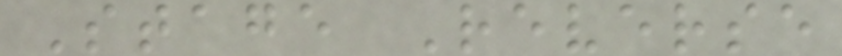Stage Reverse
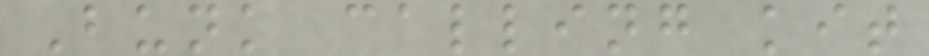Bunk calling kit
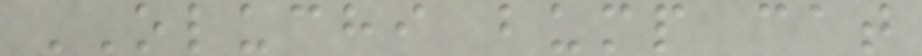OLUCHI bump cat
